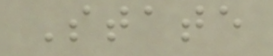State
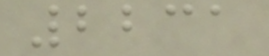2231
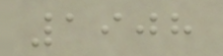1908
